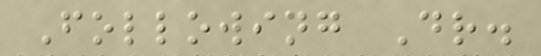Following Dr.
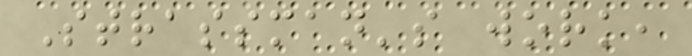Strassman's work,
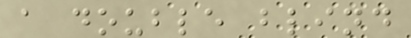a double blind
